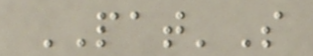PAT'S
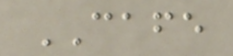CAFE
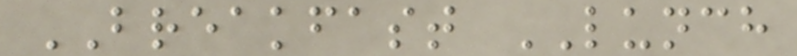BREAKFAST LUNCH
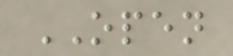OPEN
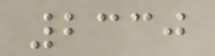2330
